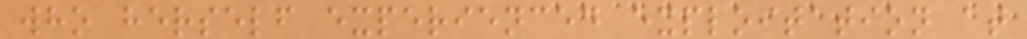who herself experienced exploitation at
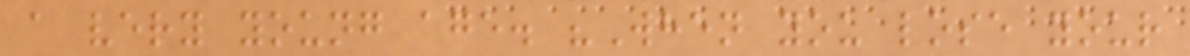a very young age. "When you lose your
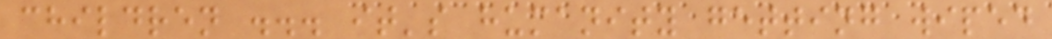children ... it's humanity getting wiped
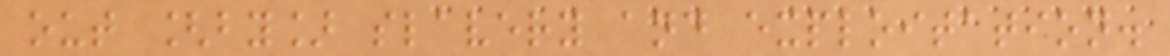out [by] slavery and exploitation.
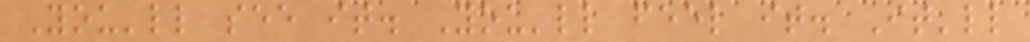You'll see it. You'll feel it. It'll
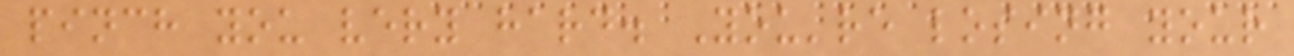pinch you very hard. You're losing your
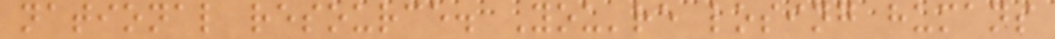national resource. You're losing humans
